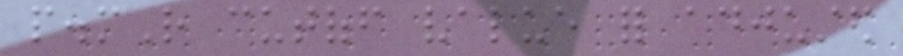p.mR cutoff value for adjusted
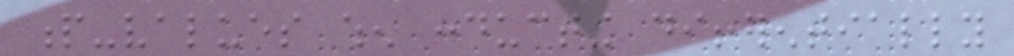p-values when conducting differentially
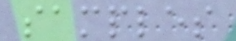samples
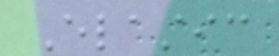Elastic
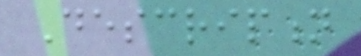Description
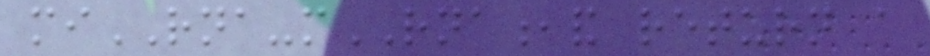miRNA-mRNA,and return a
